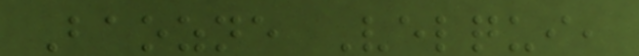Baozne Velqui,
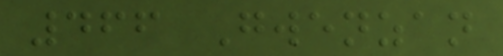466 Gwenzan
